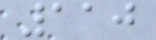110
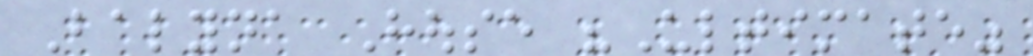Balyna House "Ultimate"
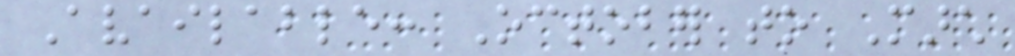Available: October to March
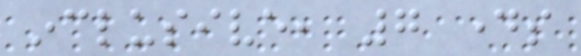inclusive, 7 days
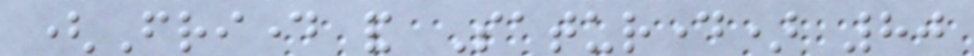(Friday and Saturday) 80
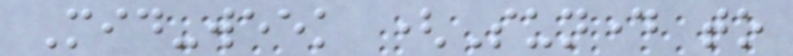Mid-week (Sunday to
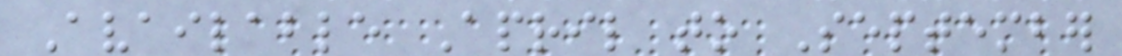Available April to September
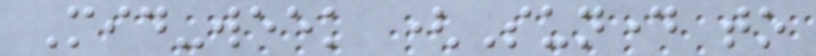Mid-week (Sunday to
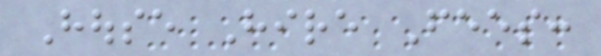House Hire Fees:
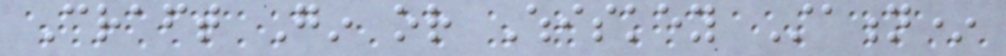Craft Gin or Whiskey Station*
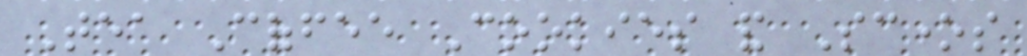Tea Coffee Cookies and Scones
